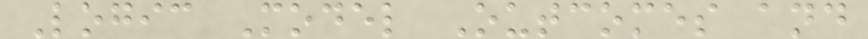Logic Model Outcomes and
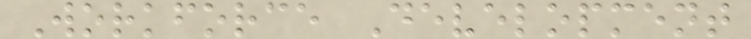Workforce Development
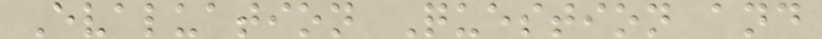Evaluation Question and
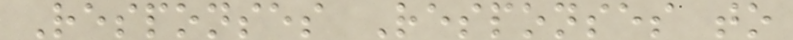Responses Responses to
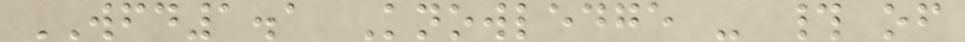WFD1.1 Knowledge - # of
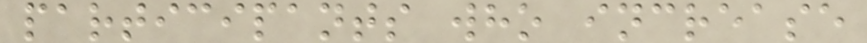participants who increase
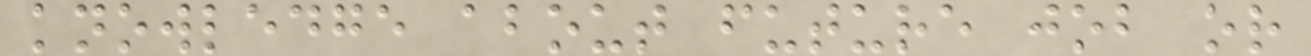knowledge about future job or
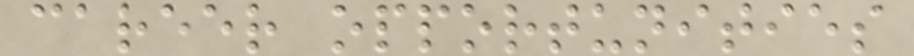career opportunities
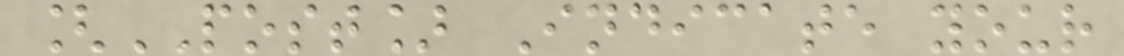[POST] Indicate your
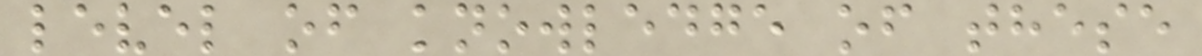level of knowledge of these
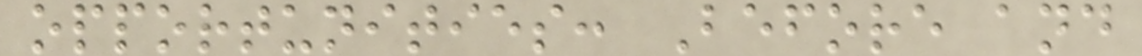opportunities: Before and
